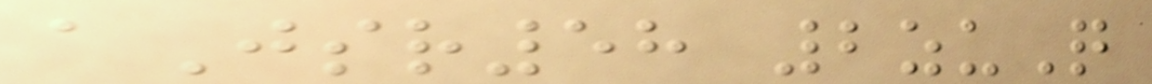aJsr58 2zuQ
